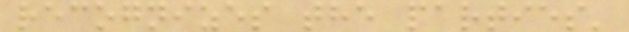recognizes the parties'
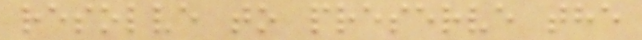resolve to preserve the
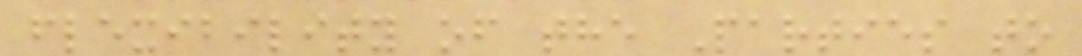flexibility of the Parties to
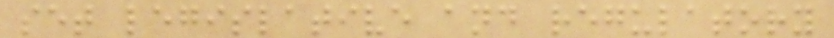set legislative and regulatory
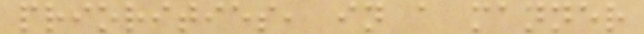priorities, in a manner
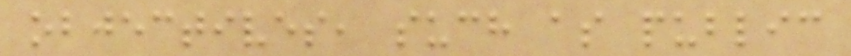objectives, such as public
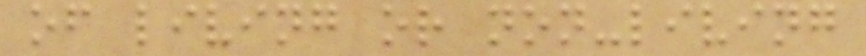of living or non-living
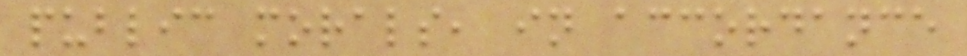public morals, in accordance
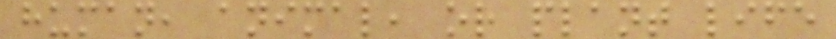human, animal, or plant life
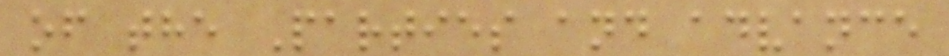of the Parties and advance
